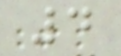4
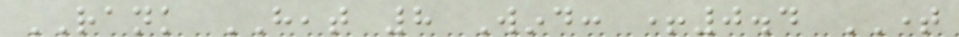RANK HEAT 8 Wind: +0.4 TIME
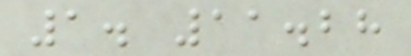1. 11.28
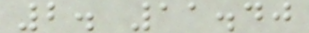2. 11.40
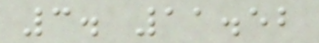3. 11.52
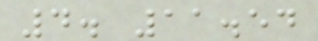4. 11.54
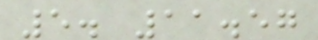5. 11.57
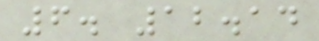6. 12.14
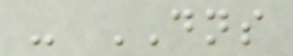- DNS
